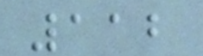112
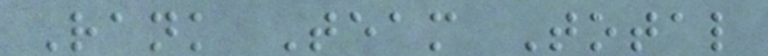Rank Team Total
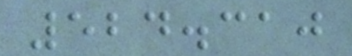524.310
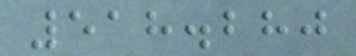518.280
